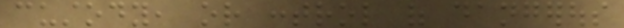custody, or control of dangerous
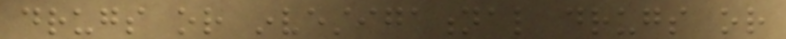drugs or investigational drugs or
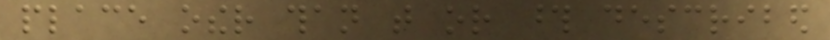place other than that or those described
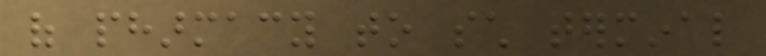of pharmacy to such terminal
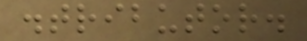distributor.
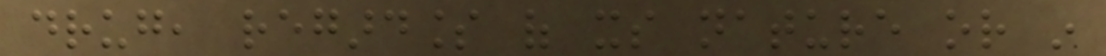drug, regardless of its nature or in
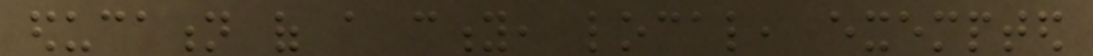education of a city, local, exempted
